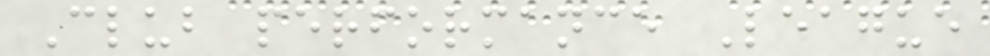Club performance League
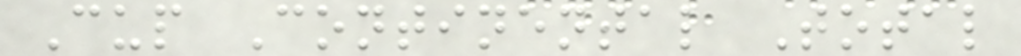Cup Continental Total
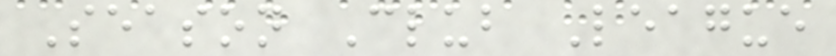Season Club League
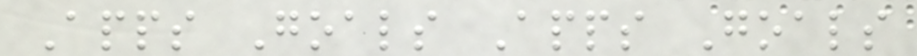Apps Goals Apps Goals
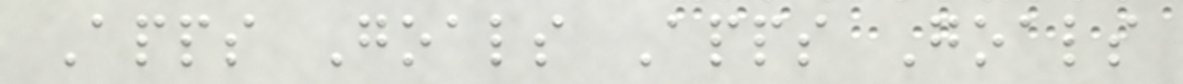Apps Goals Apps Goals
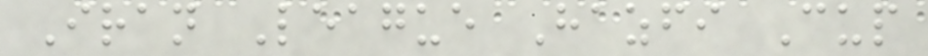Iran League Hazfi Cup
